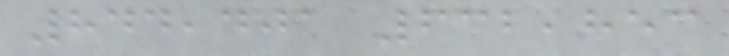844,401 632,853
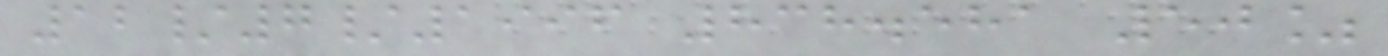12/7/1996 838.581 50%
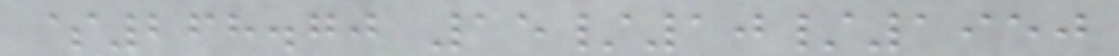$268.70 15/10/1950
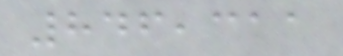846,311
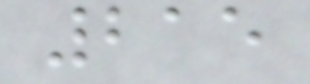215
